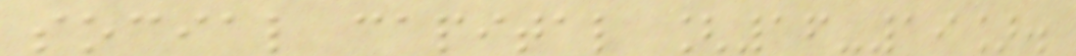social capital [16-19].
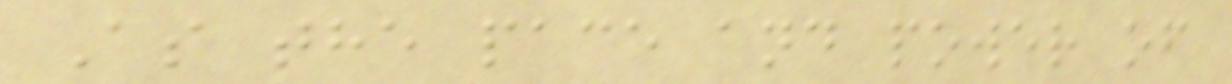As the pace and power of
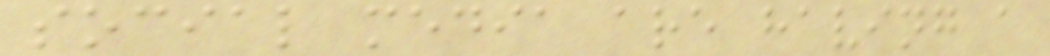social media are having a
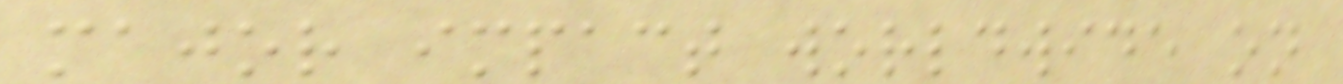major impact worldwide on
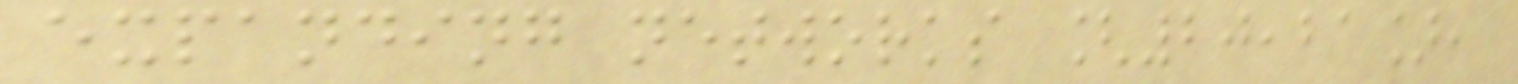expanding networks [20,21],
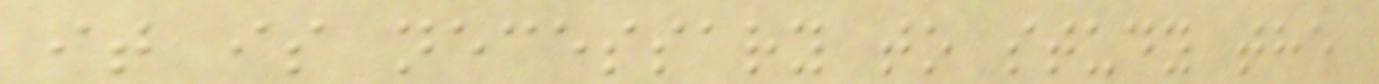it is necessary to study the
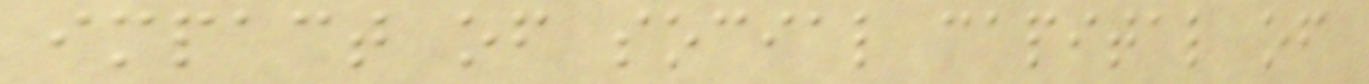impact of social capital of
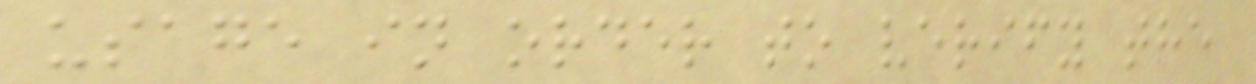usage in order to verify the
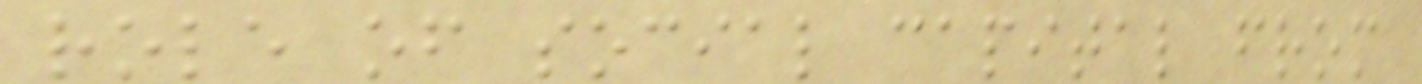role of social capital from
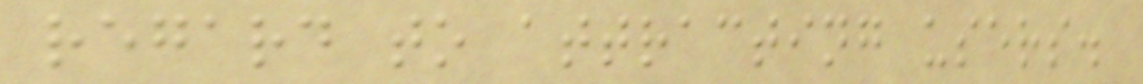regard to attracting users.
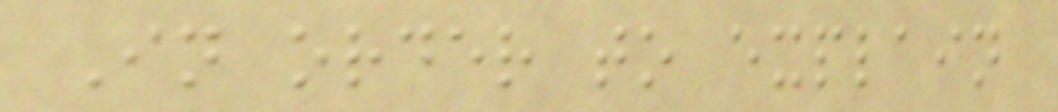In order to explain
